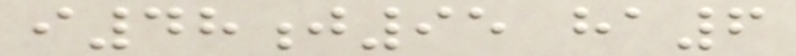i48j95 ha6
